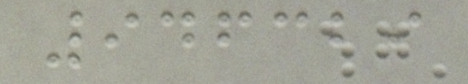946329
